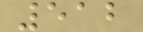512
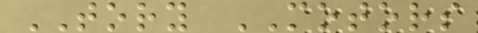TORY MOTORS
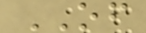OF
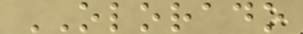OLORADO
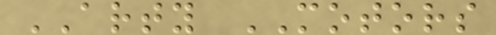ARTY MOTORS
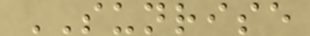SUNRISE
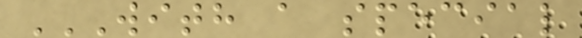WITH A SPECIAL
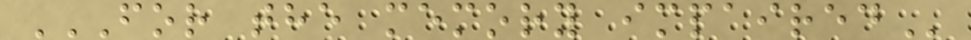FOR THE MEMORY IMPAIRED
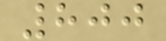800
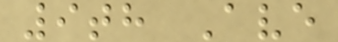9th Ave
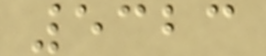5323
